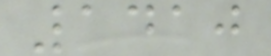1410
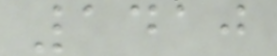1410
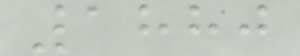1880
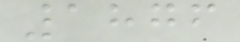1876
